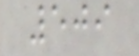509
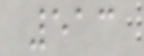513
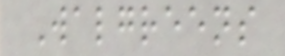Walgreens
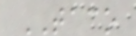TACO
